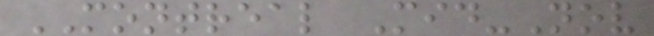MONTREAL Mid-Nov
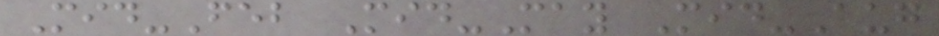Mid-Feb Mid-May Mid-Aug
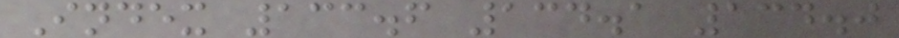Index 133.6 134.1 134.0
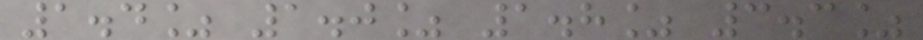1.4% 1.0% 1.8% 3.3%
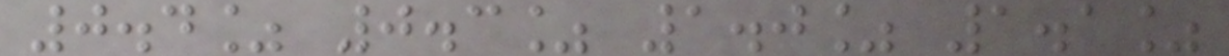0.4% 0.3% 1.0% 1.1%
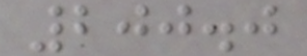200.0
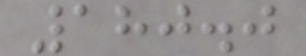180.0
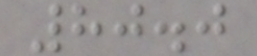80.0
